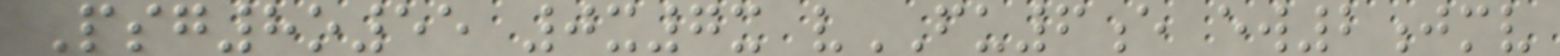Psg8o55 0x7x vFU6e ew2jmv
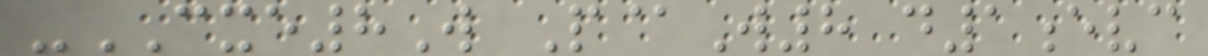-CXE8W P@W8 d1evc
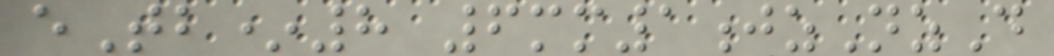eTb*8 6mm1jzNzD
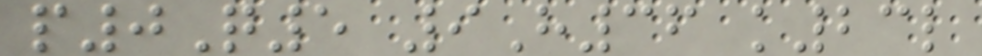p0Q5 9H36 k23l
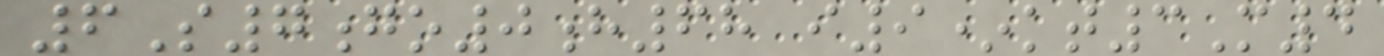6S7go0h68 i9*kt3M4
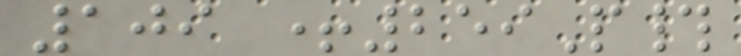109 +259P#
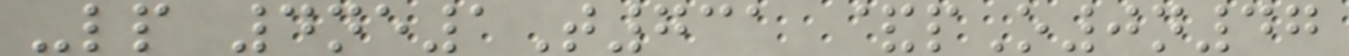-lp 4ne1T731 &pO0n47
